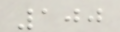100
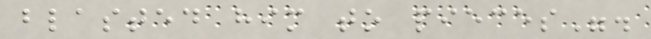blasted him to pieces".
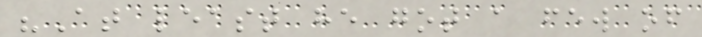"At least he got a few of
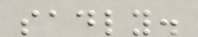sadly.
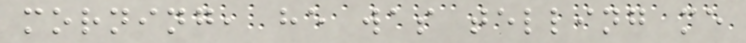morning, he was telling me
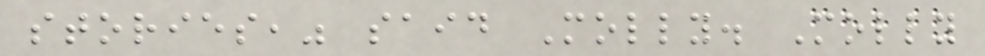stories," said Molly. Molly
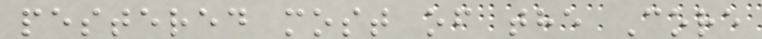pestered most of the Core
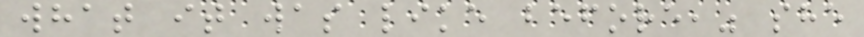what it was like before," she
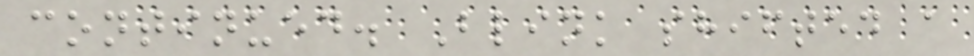continued. Blink shifted a
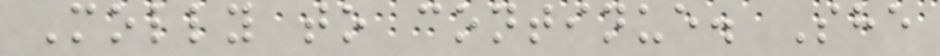Molly to continue. She
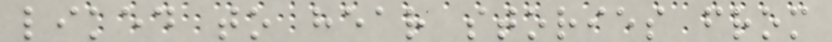liked to hear stories from
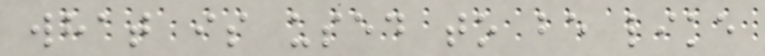what is used to be like
